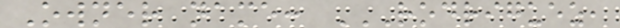Owner name: RODRIGUEZ,
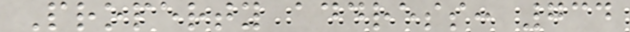Property address: 734
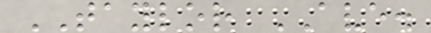TAYLOR AVE.
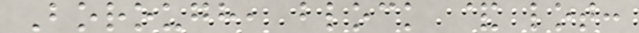Borough, block & lot:
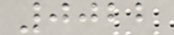0022
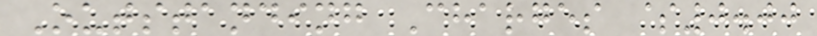Outstanding Charges $0.00
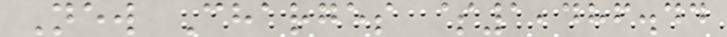New Charges $1,486.44
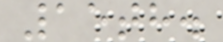15th.
